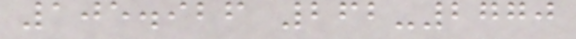105.926 262-2770
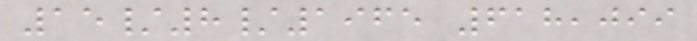15/8/1965 618,099
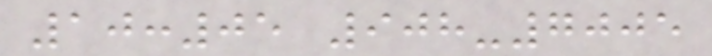10:05 908-7005
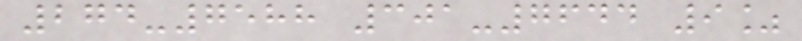274-7588 301-7644 9%
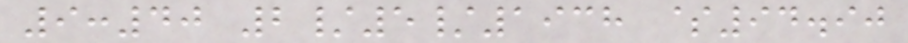9:40 2/5/1938 $94.90
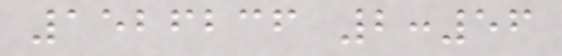1526236 2:56
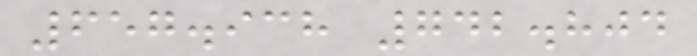657.938 742.804
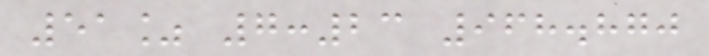51% 7:23 968.870
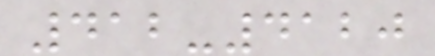412-4120
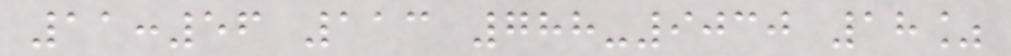11:56 113 788-9030 18%
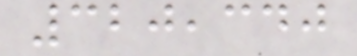320,340
